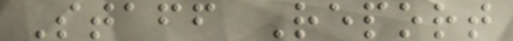Staff Report
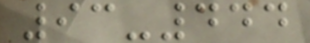93-444
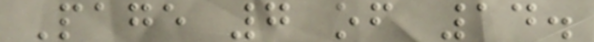Page 7 of 14.
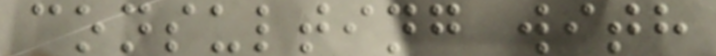consulting with
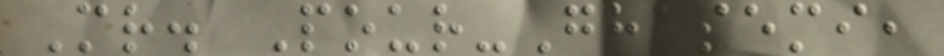Mr. Pour-Ghasemi,
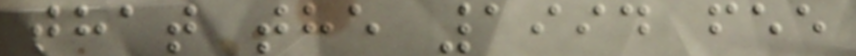that the 1994 fee
